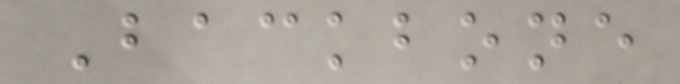Backbone
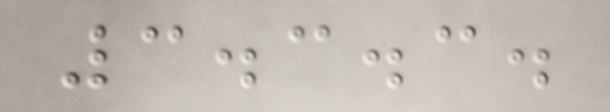3.3.3.
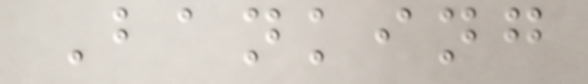Banking
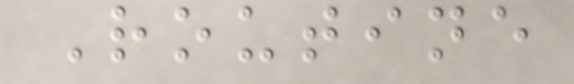Routine
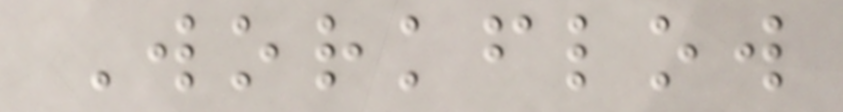Workflow
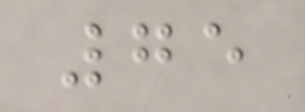75
